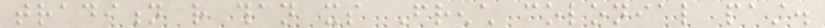tradition rather than its French colonial past.
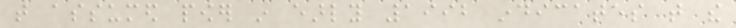that assumed power in early 1992 indicates that the
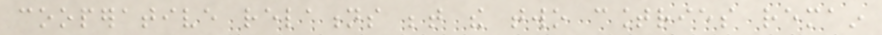cooperative relations between the two countries remain
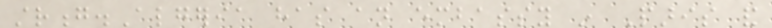strong.Algeria has an embassy in Paris and
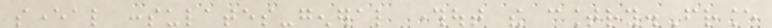several consulates-general throughout the country.France
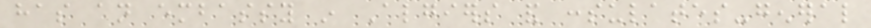has an embassy in Algiers and consulates-general
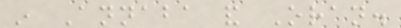in Annaba and Oran.
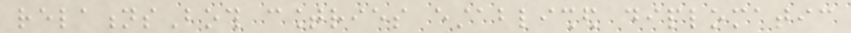relationsBoth countries established diplomatic
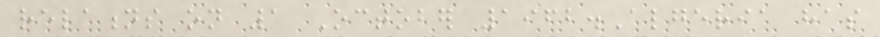relations on 1 October 1962.Algeria has
